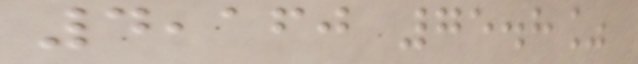4,160 75.8%
